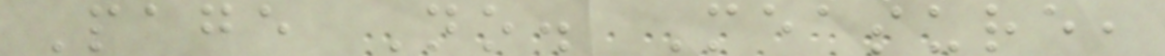Page No. Measure,
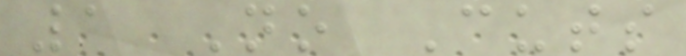1 No Cuts
